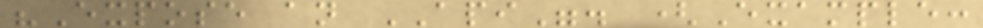"Expose an API". (Example:
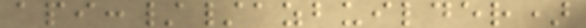api://azbuilder)
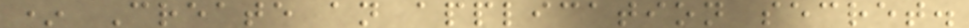* Create an application secret.
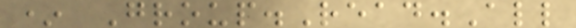* Group.Read.All
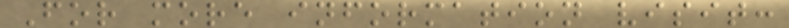For more information visit:
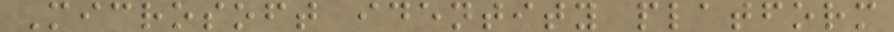Microsoft identity platform
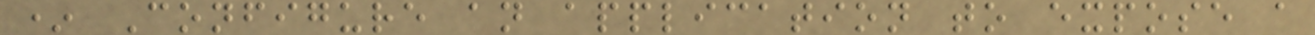* Configure an application to expose a
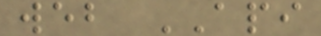web API
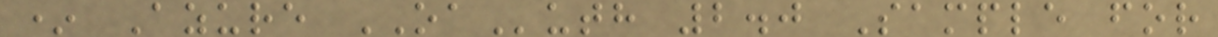* Azure OAuth 2.0 Sample for
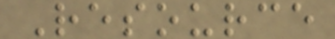Resource
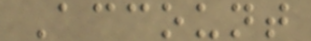Account
